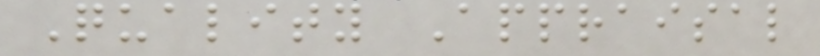Quality Appraisal
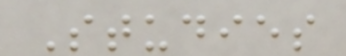Studies
